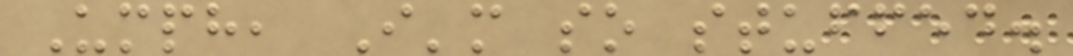Umph, I'm so stuffed.
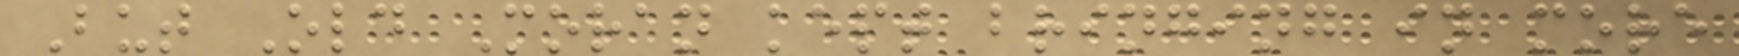But Old Moran kept bringing in more
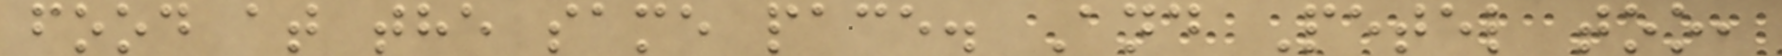food at the same pace. And Petel too,
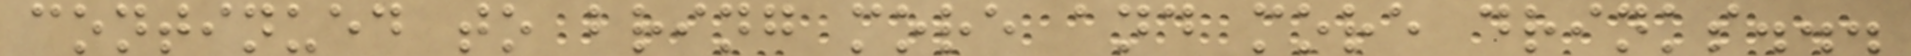continued to bring more and more drinks...
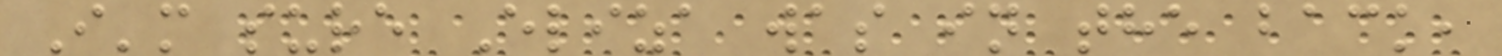I'm sure Eliza was in the back,
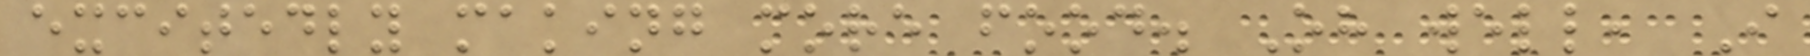excitedly making more food. Oh well, I
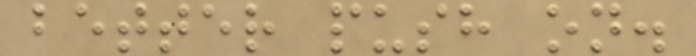better push on.
